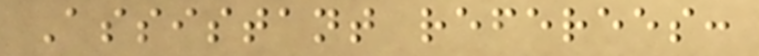Assistant referees:
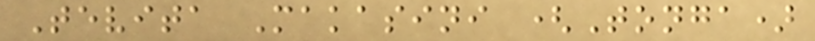Tevita Makasini (Tonga)
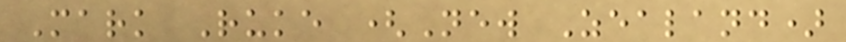Mark Ruke (New Zealand)
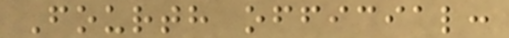Fourth official:
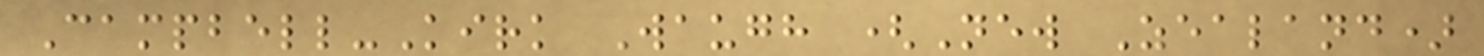Campbell-Kirk Waugh (New Zealand)
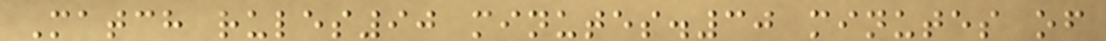Match rules90 minutes.30 minutes of
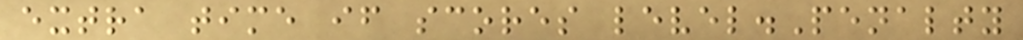extra time if scores level.Penalty
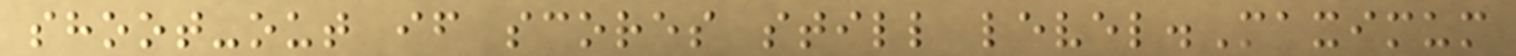shoot-out if scores still level.Maximum
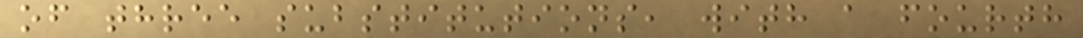of three substitutions, with a fourth
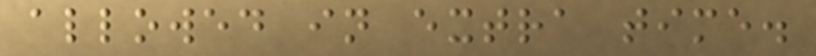allowed in extra time.
